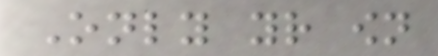Only your own
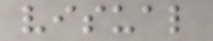visual
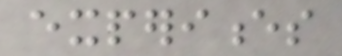experiences
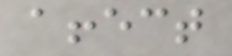affect
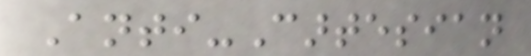Anti-Cartesian
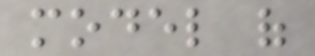model of
